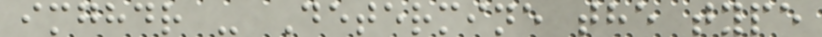imghdr - Determine the type
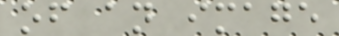of an image
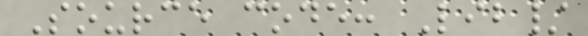Source code: Lib/
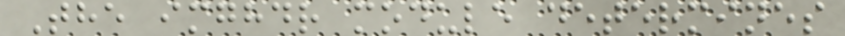The imghdr module determines
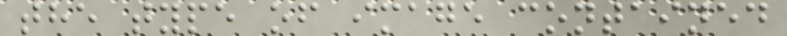the type of image contained
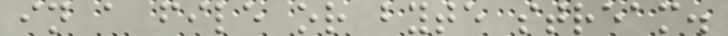in a file or byte stream.
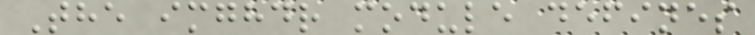The imghdr module defines
